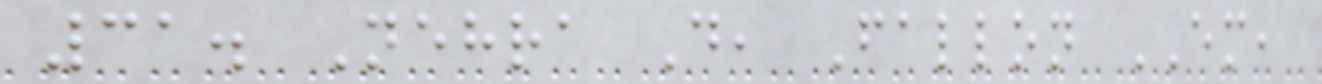31. Nehra D, Fallon EM,
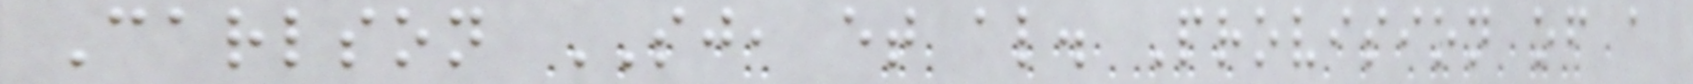Carlson SJ, et al. Provision of a
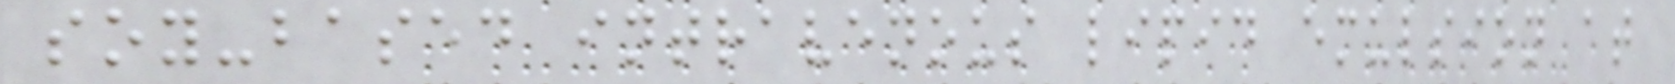soy-based intravenous lipid emulsion at
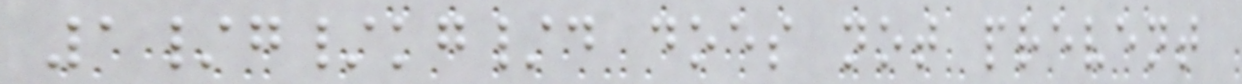1/g/kg/d does not prevent
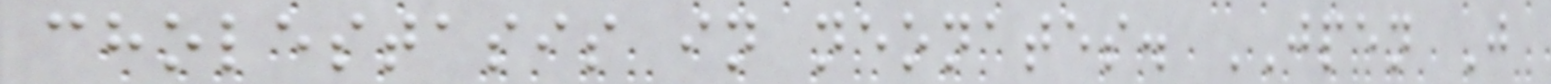cholestasis in neonates. JPEN J
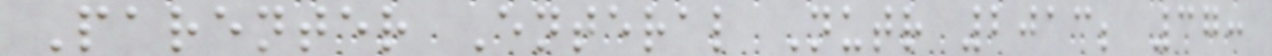Parenter Enteral Nutr 2013; 37:
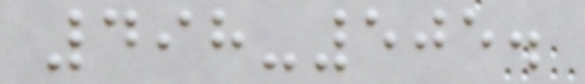498-505.
